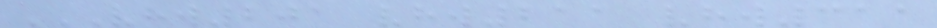VHW201 VHW211 VHW311
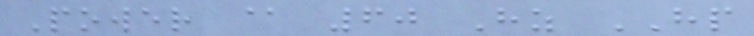Power @ 60 Hz HP
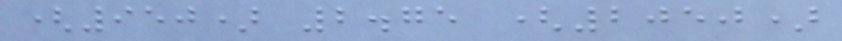(950) 2.75 (2050)
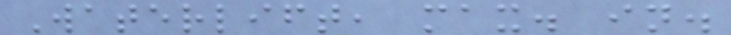Waterlift, max. in.
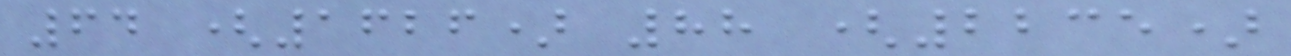64 (1626) 88 (2235)
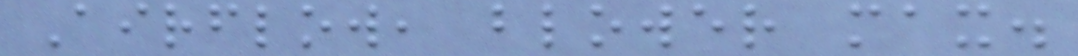Airflow, blower max.
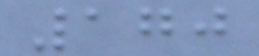170
